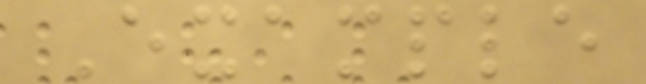Example
